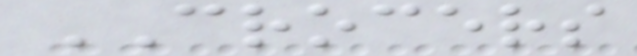CROCERS
